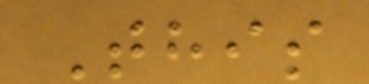This
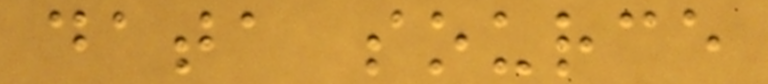data source
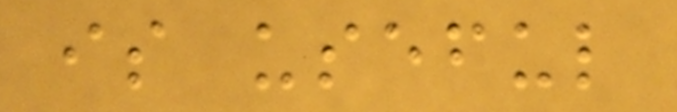is useful
